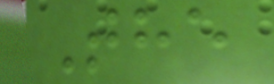The
